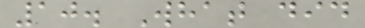10. What did
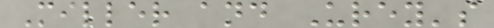Miller and Urey's
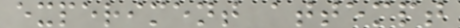experiment attempt
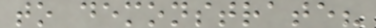to demonstrate?
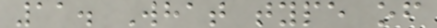11. What type of
